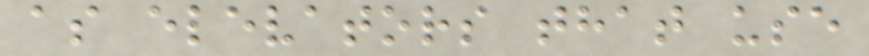as elevators that use
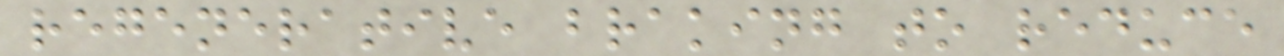regenerative braking to reduce
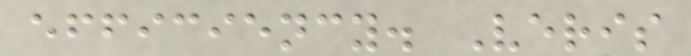efficiency. Veris
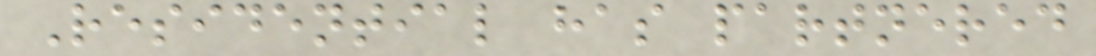Residential has partnered
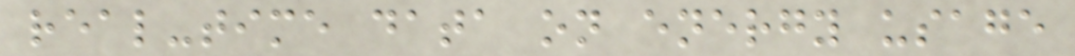real-time data on energy usage
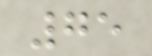75
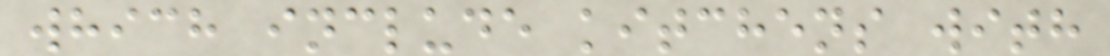which include kitchens with
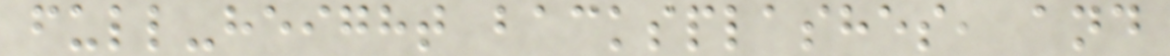full-height backsplashes, and
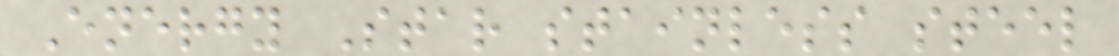Energy Star stainless steel
